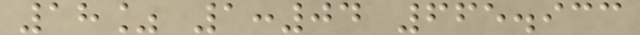18% 1:04 665.933
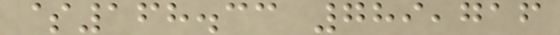$168.33 789,716
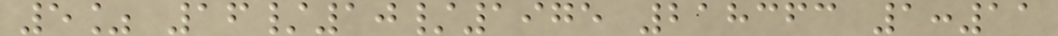5% 16/10/1975 218363 1:11
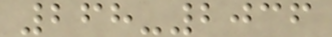268-2036
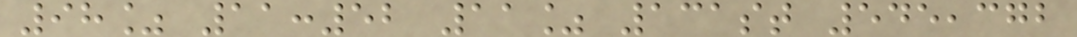98% 11:52 11% 131st 545,372
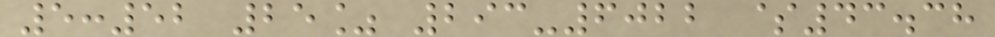5:52 25% 293-6022 $43.38
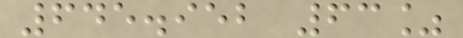645.952 63%
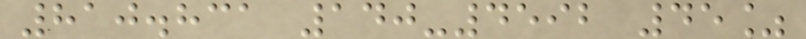810.831 140-4592 45%
